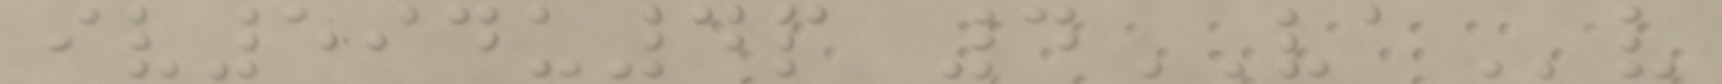iv594u4p 4VAv
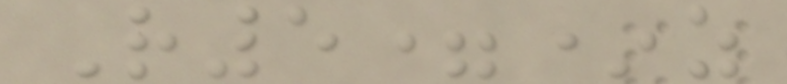R5=*z
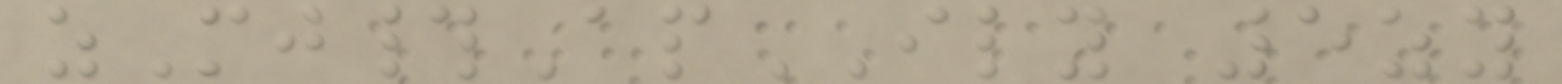zMj#ApILY 5zy
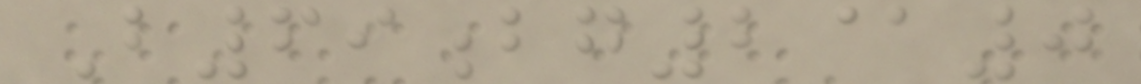B69bg2@0
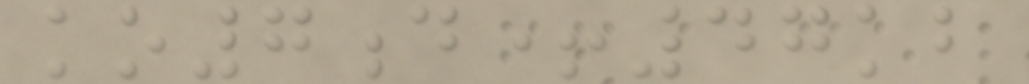ko7d+47kb
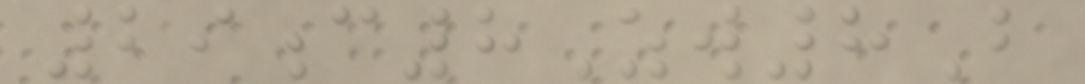29c8Zw8B
